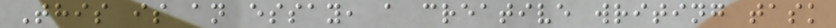This is an essay, a creative writing task
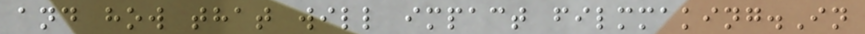and how that will impact filmmaking.In
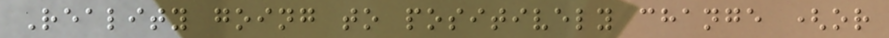Reality going to positively change (or
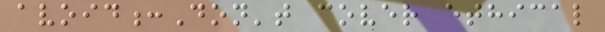avoid:Don't cover ethical
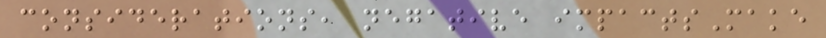considerations, negative impactsMake
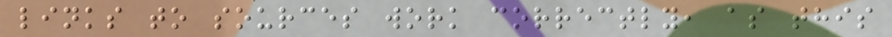links to sources work correctly, as this
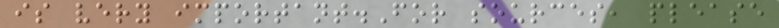is very important.For sources, please
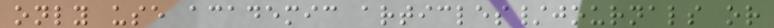only use academic articles/journals or
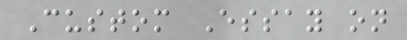Custom Essay on
